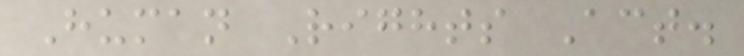Human Rights Act.
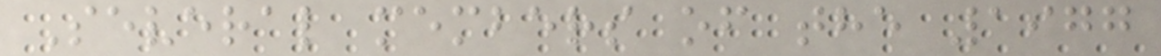Several members of the 1977
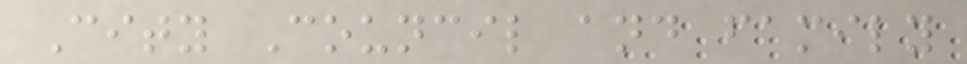City Council and family
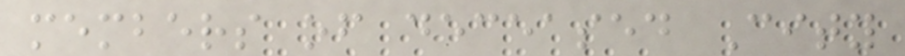members of deceased City
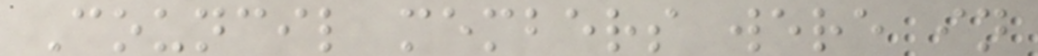Council members were in
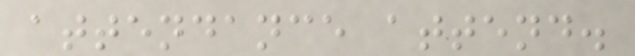attendance attend.
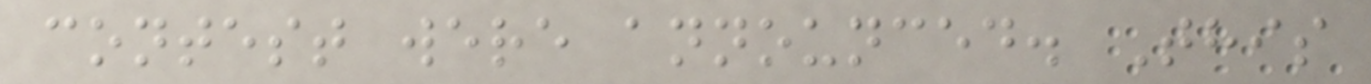contest were announced. This
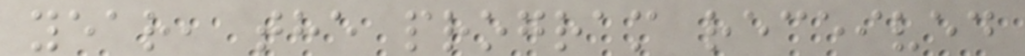year, the program received
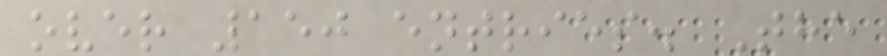over 150 entries. The
